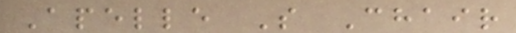Apelle S Chair
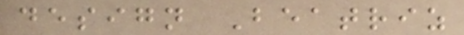design Beatriz
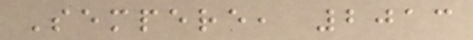Sempere, 2013
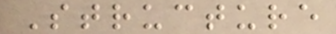Structure
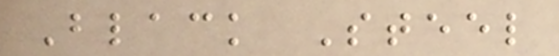Black Steel
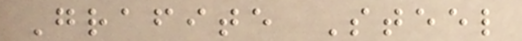Grafite Steel
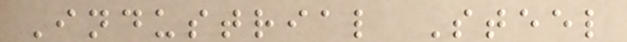Industrial Steel
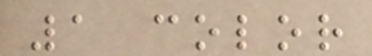1 color
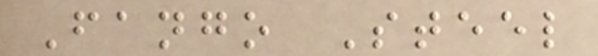Fango Steel
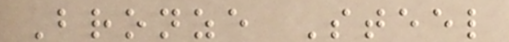Bronze Steel
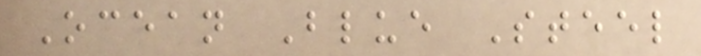Ocean Blue Steel
